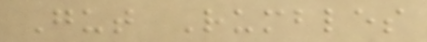Gut Rumbles
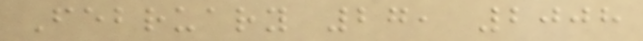February 27, 2008
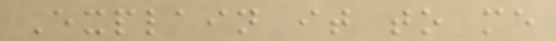Explain it to me
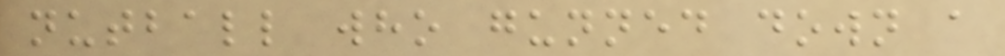nutball who gunned down a
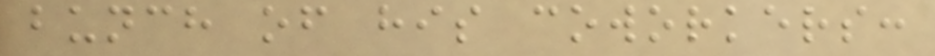bunch of his coworkers:
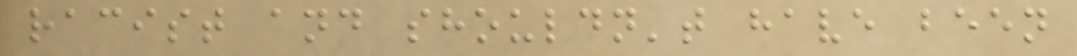racist and shouldn't have been
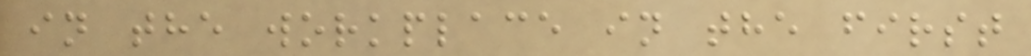in the workplace in the first
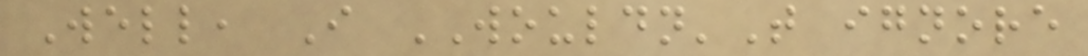Well, I WOULDN'T ignore
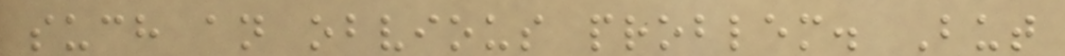such an obvious problem. But
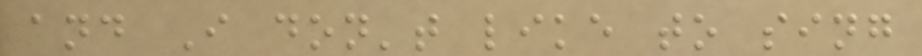and I don't like to sing
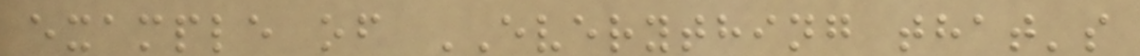example of EVERYTHING that's
